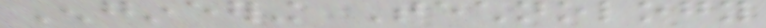Engineering Technology
